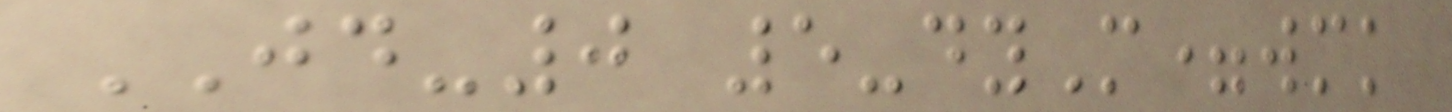JD-0 5-dyM=wmk
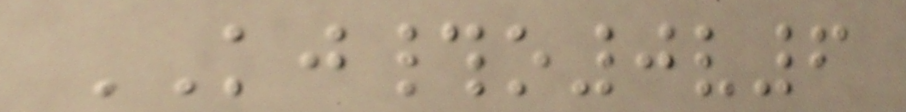KJ#o0v6
